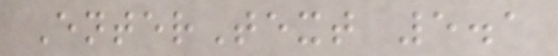EnterText 5.1
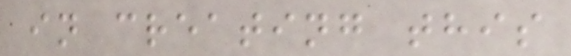in creating this
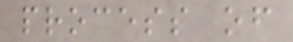process of
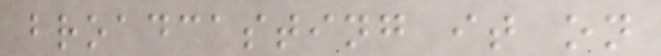broadcasting it on
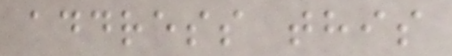address this
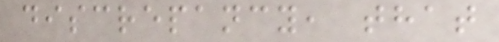discrepancy, that
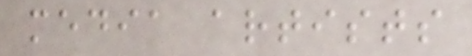media artists
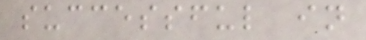successful in
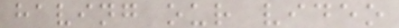having our video
